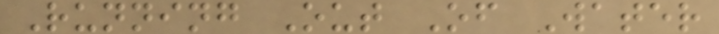Running Out Of Water
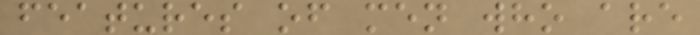features of men who are
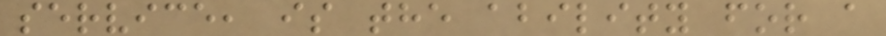service, is the ability for a
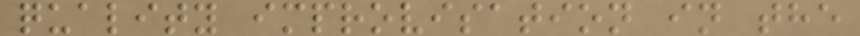quality improvisation in the
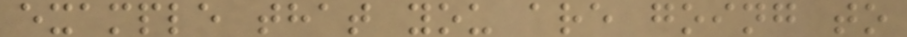example that you are going to
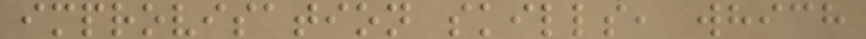improvisation skills, which
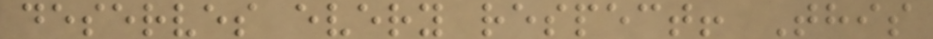deserves every respect! This
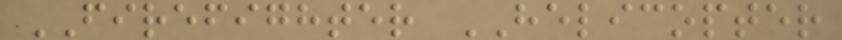FIREFIGHTER HELICOPTER
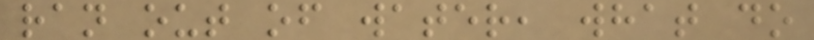ran out of water, what do
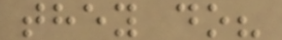they do?
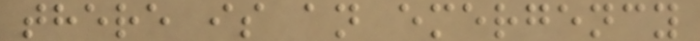there is an emergency
